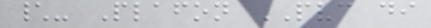\- Plafon PVC di
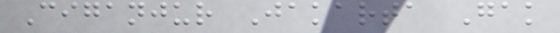Ciganjur Jakarta Gak
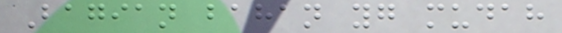Bagian bahan yg mudah
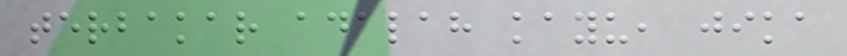terbakar adalah kayu, jika
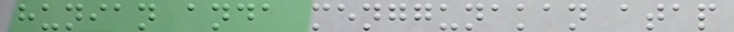hunian anda menggunakan atap
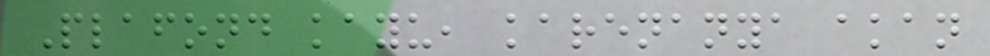Plafond kayu, karenanya akan
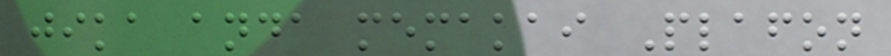jika anda memakai Plafon
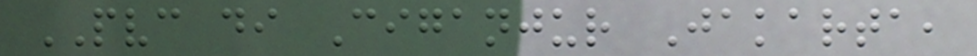PVC di Ciganjur Jakarta,
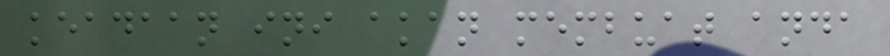keadaan ini akan membuat anda
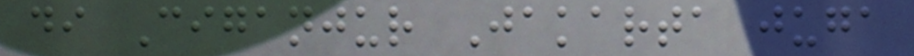di Ciganjur Jakarta juga
